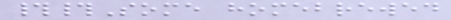##Some homebrewed
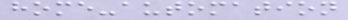home-automation
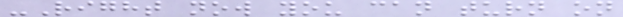-Right now you can turn on
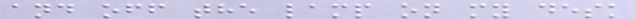and off the lamp on my desk
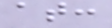at:
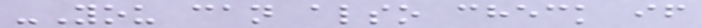-You can also check if
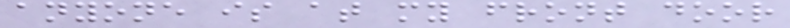anyone is at my front door
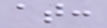at:
